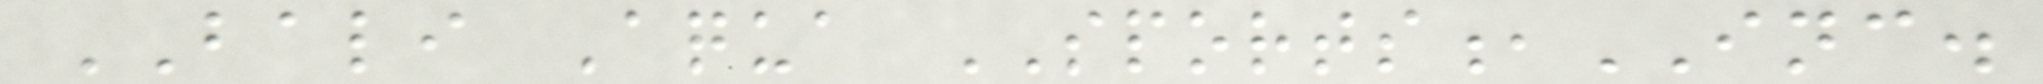BALI Aqua SPORTS,INC.
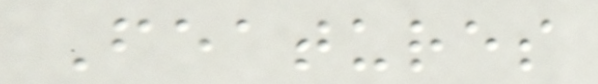Features
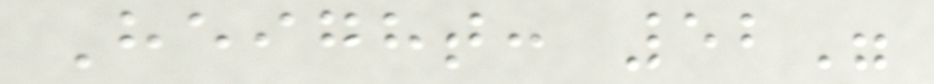Height: 52"
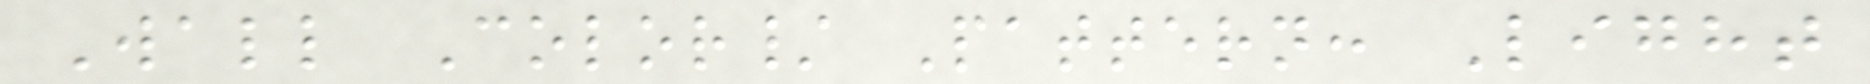Wall Color/ Pattern: Light
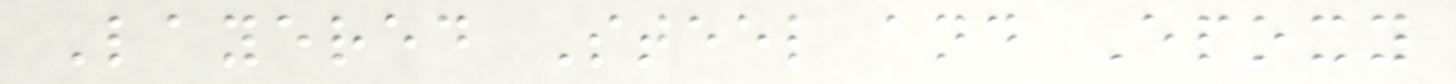Layered Steel and Epoxy
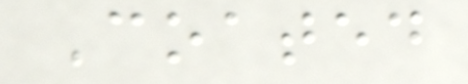Coated
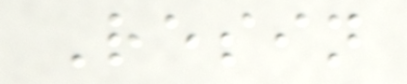Resin
